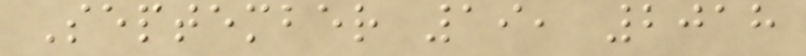September 19, 2018
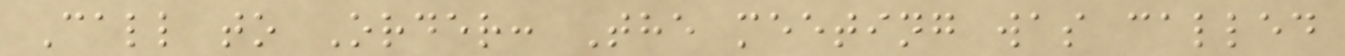Call to Order: The meeting was called
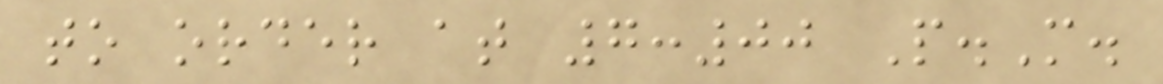to order at 7:00 P.M.
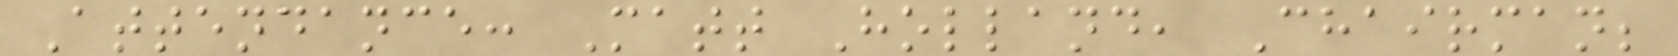Attendance: Matt Holland, Chairman;
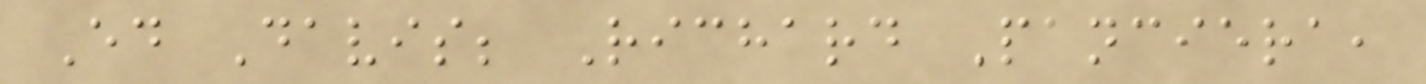Ed Davis; Richard Panciera,
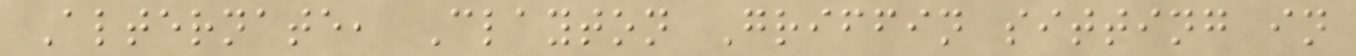Alternate, Clayton Griffin sitting in
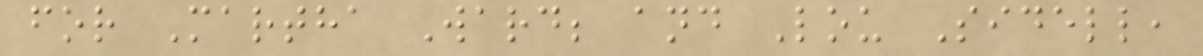for Martha Ward; and Lou Sidell,
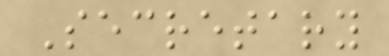Secretary
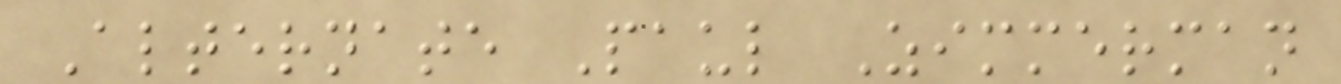Alternate Paul Zimmerman
